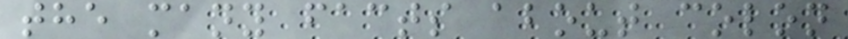the many facts about colon
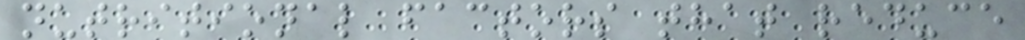nutritional factors that reduce
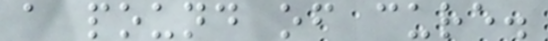a pound of cure.
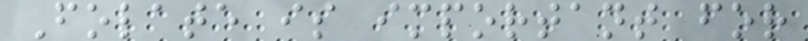Folate is important for
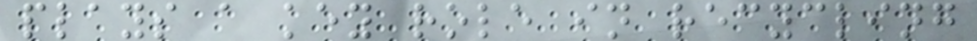plays a key role in recycling
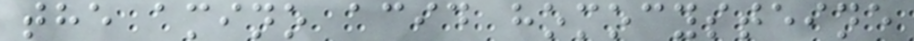the amino acid homocysteine
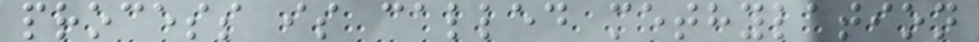process is called methylation
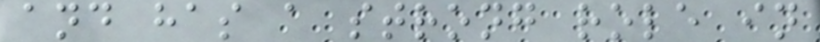and has a strong role in
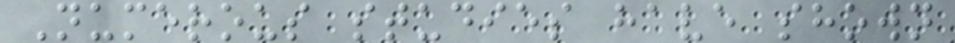Numerous studies have shown
